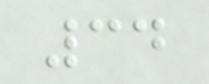34
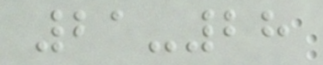21-28
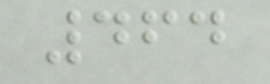464
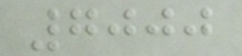7000
